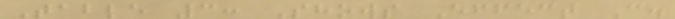Table 3: Shows Effect C.
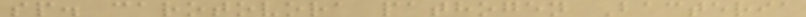sp. carotovora pathogen Bacteria
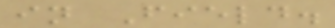in Field.
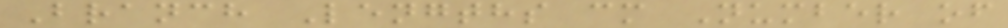Branch Lengths cm Number of
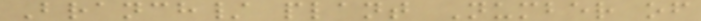Branch/ plant Number of
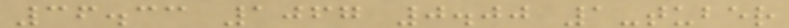36.33 1067 0.00 1-tuber
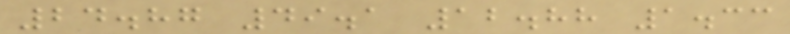24.87 49.1 12.88 1.33
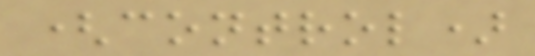(control)
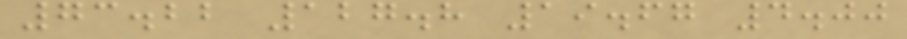73.22 127.8 19.67 4.00
